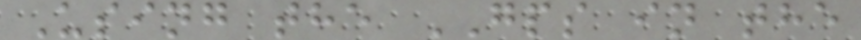Using the GPS in the
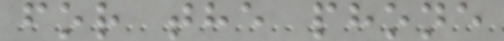for the phone
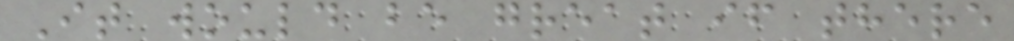It would be great if there
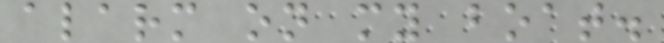alarm on my boat.
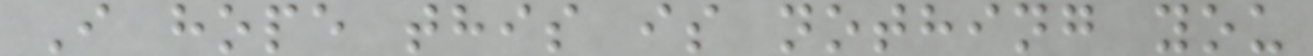I hope this is nothing you
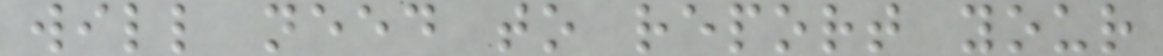will need to report your
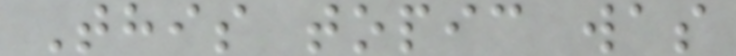This topic was
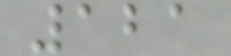121
